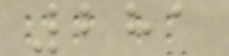281
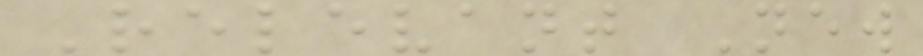Relevant New
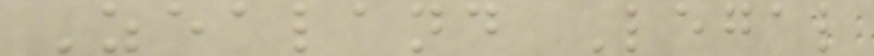Zealand Legal
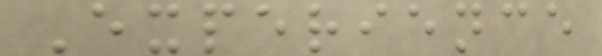Experience
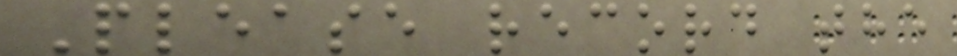Please record the
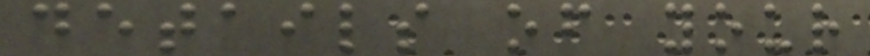details of your
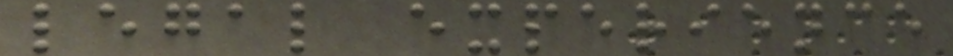legal experience
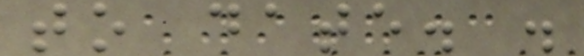to date. .
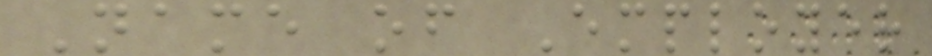Name of Employer
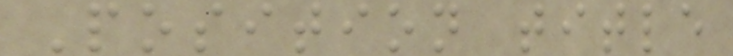Position title
